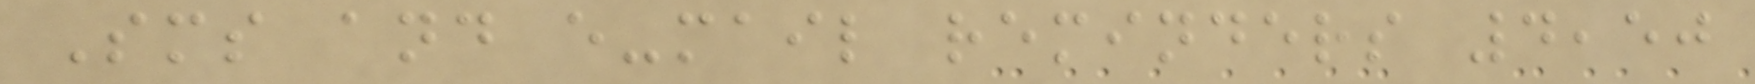Sms and e-mail reminders 4,50
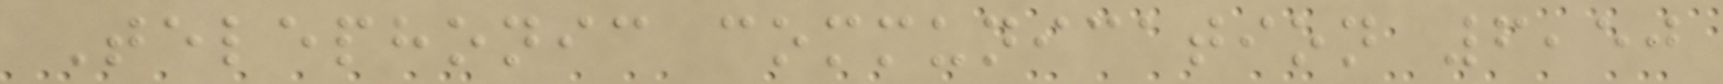Telephonic communication 6,50
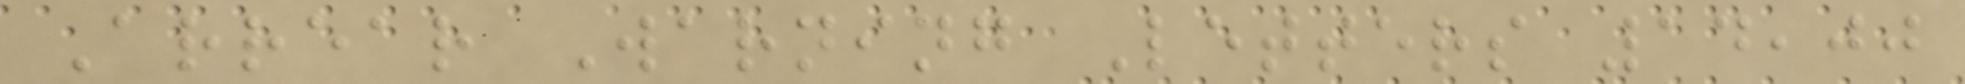Arrear Warning Letters 14,00
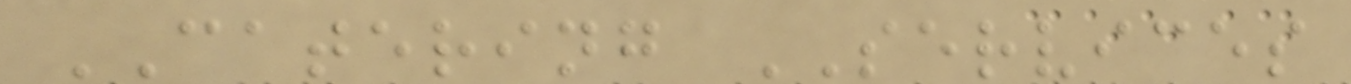CATERING SERVICES
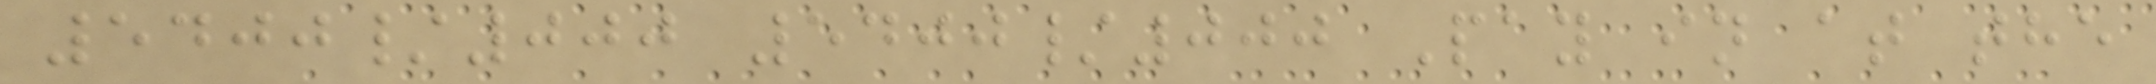5400/000 5400/000 Pay in at the
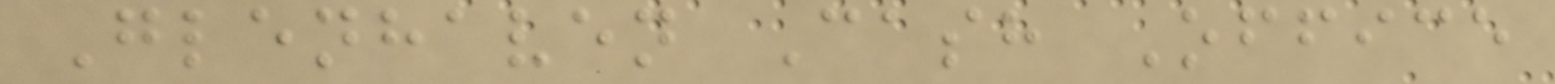Glenhaven Cash Office
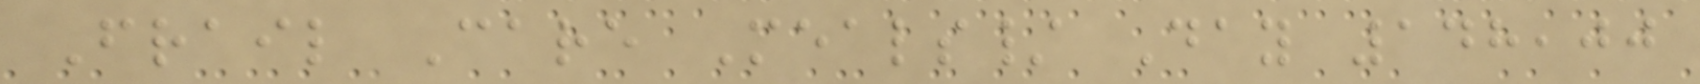Frail Care Meals/ Day 148,00
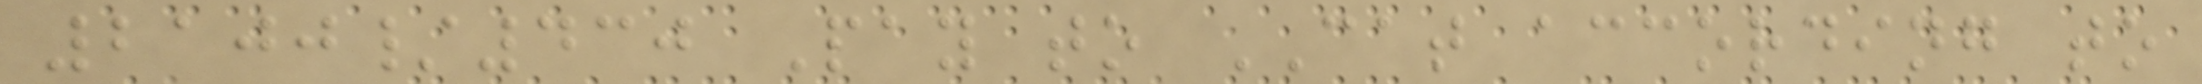2100/430 Pay to CAT according to
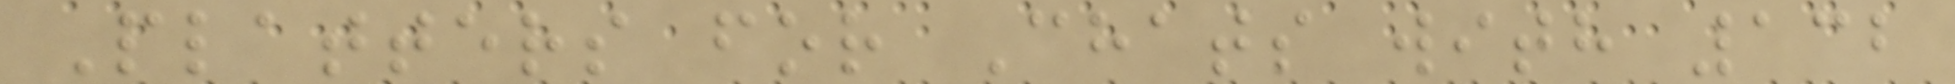Platters for Chats with 132
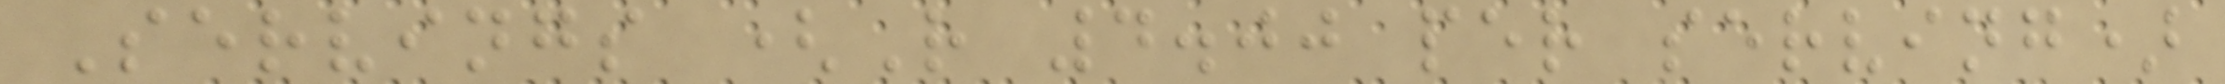Servings (R 4.00 per serving)
